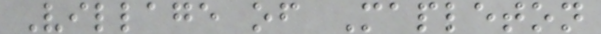Village of Mapleton
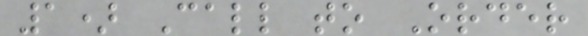1) Call to Order
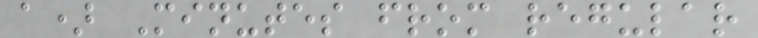a) Minutes from regular
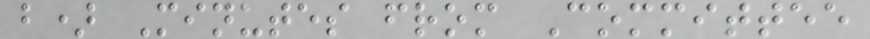b) Minutes from Committee
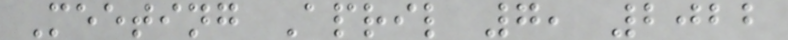Meeting April 7, 2022
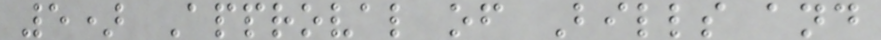5) Approval of Bills and
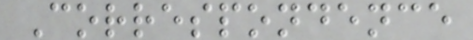Correspondence
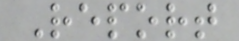Report
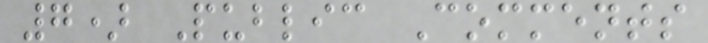7) Public Comments
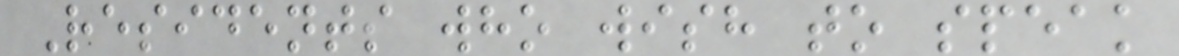Residents who wish to speak
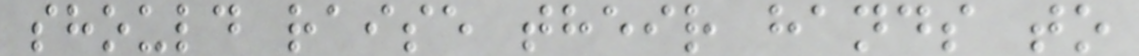should raise their hands to
